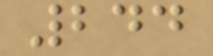244
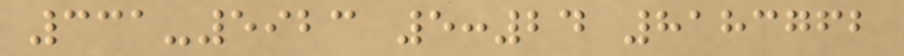331-5923 5:24 8183762
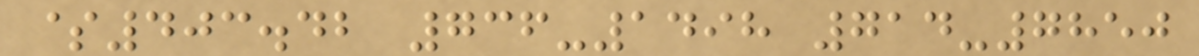$403.42 736-1498 714-7850
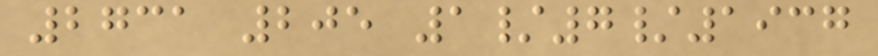2731 205 1/7/1937
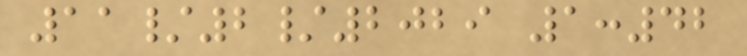11/2/2029 1:42
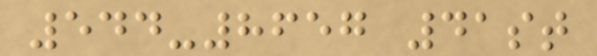544-8657 41st
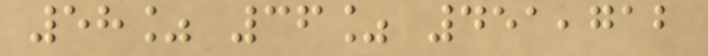58% 36% 451,712
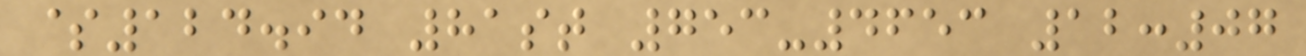$124.94 81st 753-4653 12:07
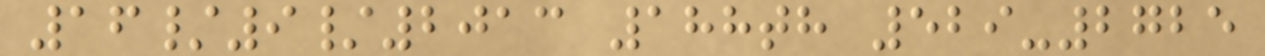16/9/2013 188th 529-2725
